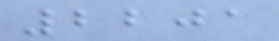2201
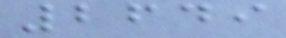2649
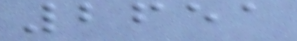2651
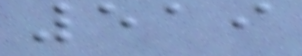519
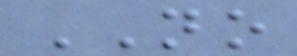NO
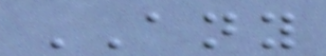ANY
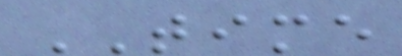TIME
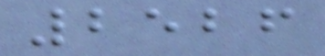2526
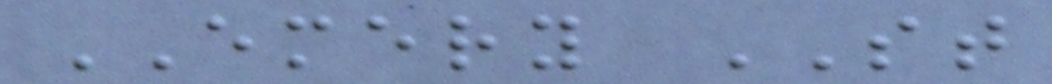EMERY ST
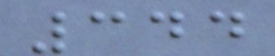344
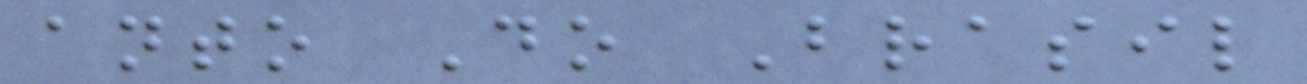anto Do Brasil
